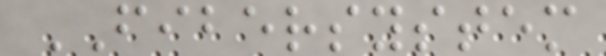FIBERSYSTEM
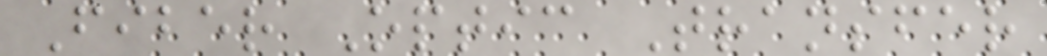Fiber Optic Transfer
